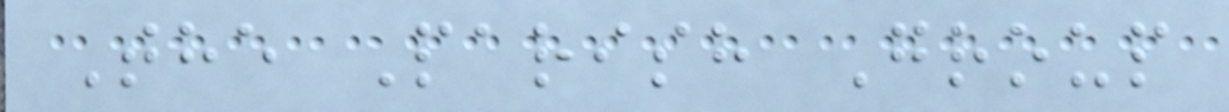The Parish Group
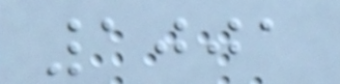1001
